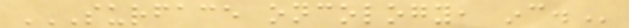SURFACE ONCOLOGY, INC.
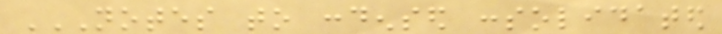NOTES TO CONDENSED CONSOLIDATED
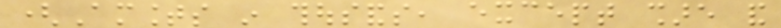(Amounts in thousands, except share and
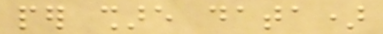per share data)
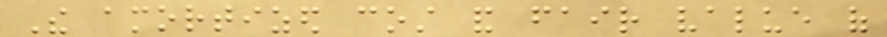The amortized cost and fair value of
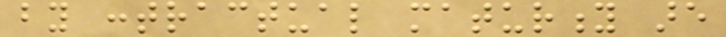by contractual maturity are
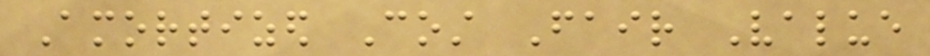Amortized Cost Fair Value
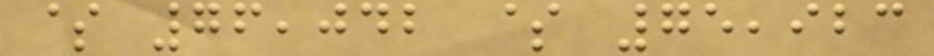$ 76,042 $ 75,923
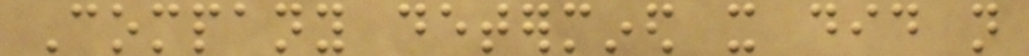Company determined it did not
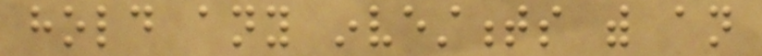hold any investments with an
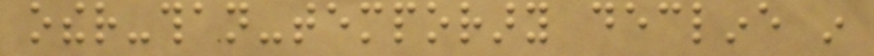other-than-temporary decline in
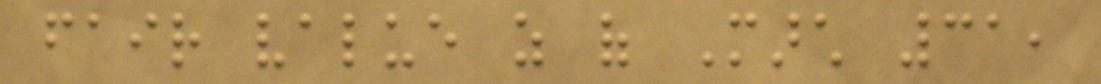fair value as of March 31,
